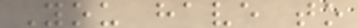You have to
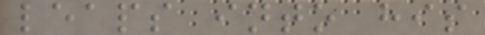leaps into his
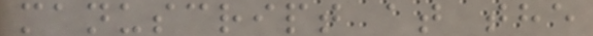manuscript at the
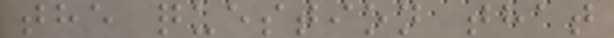the question that
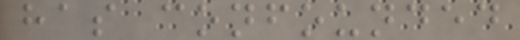has confounded
